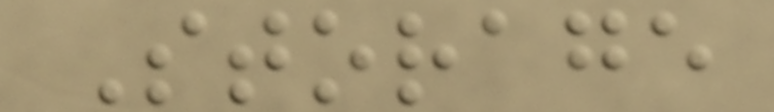Storage
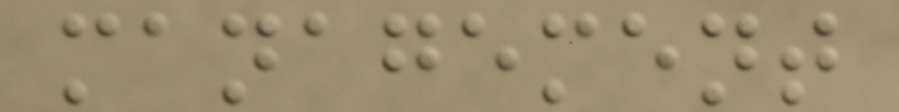management
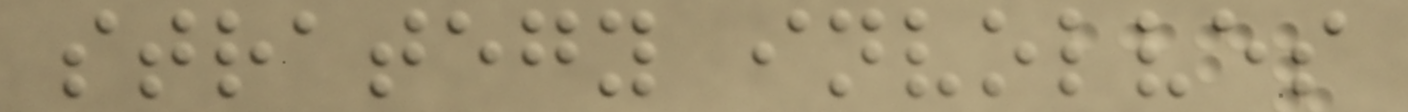strategy involves
